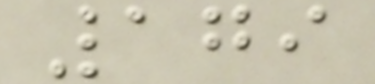179
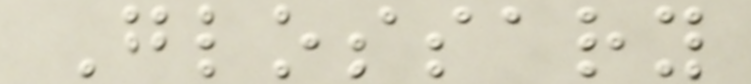Glossary
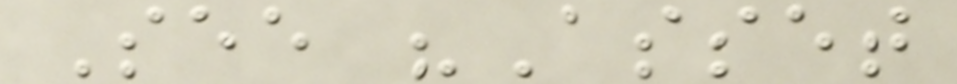See "Asset
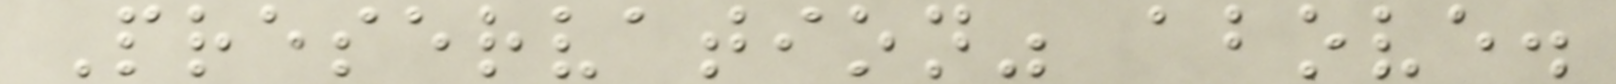Preservation" above.
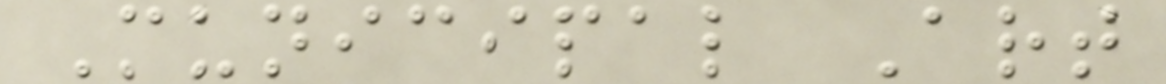Municipal Art
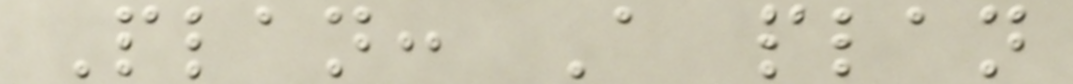Plan: A plan
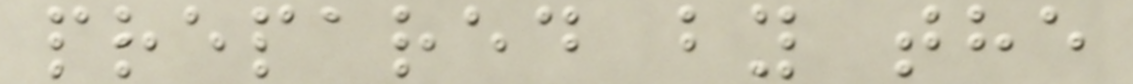prepared by the
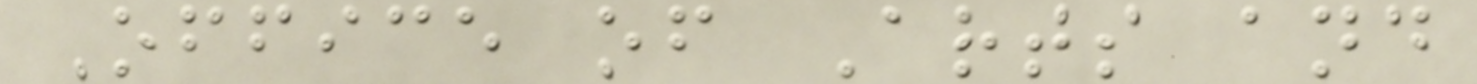Office of Arts and
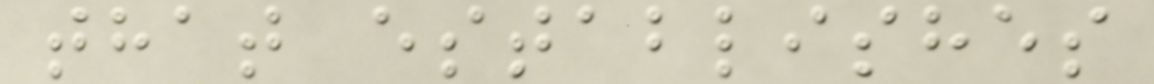that establishes
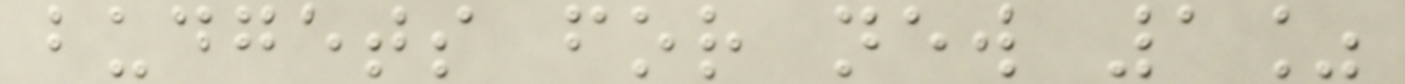budgets for new 1%
